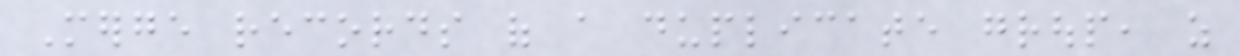Merge records of a duplicate group, as
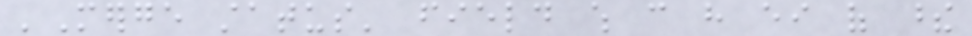'Merge status' field which can have either of these
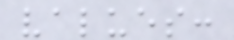values:
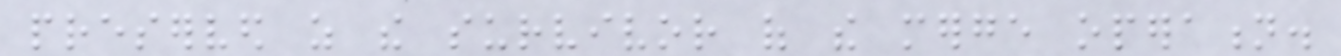preserved as the survivor of the merge operation.
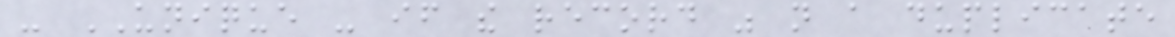- UNIQUE - if the record was not a duplicate
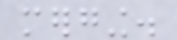merging.
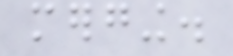merging.
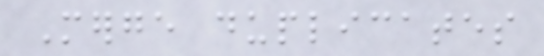Merge duplicates
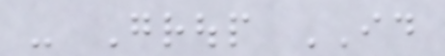- Group ID
